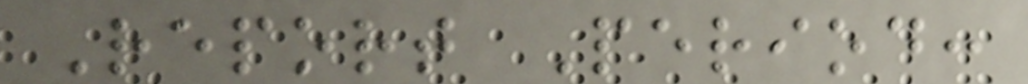Report Period:
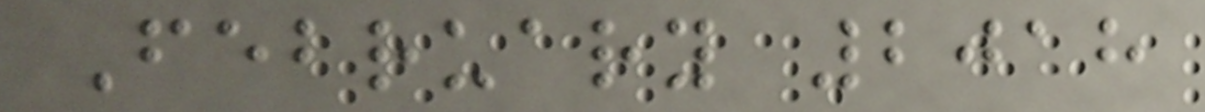February 2018
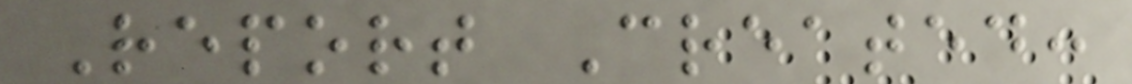Report Created:
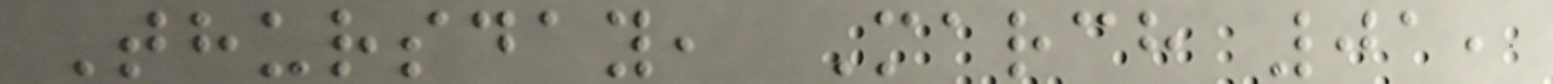Thursday, March 01,
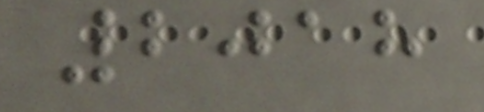2018
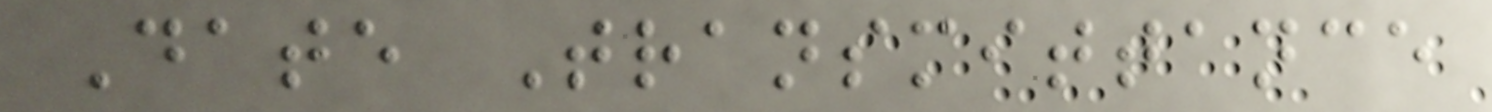Date Transmittance
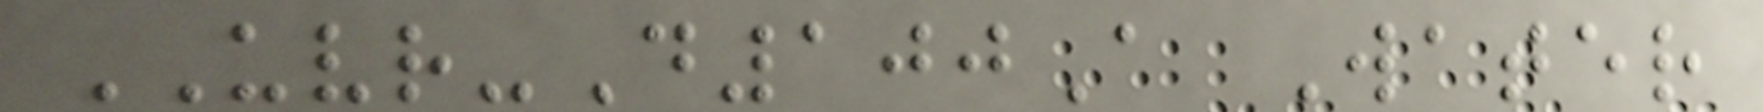UVR-D100A Water
